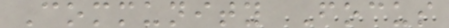Community Focus
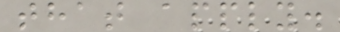that apply.
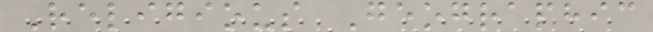Religious Geographic
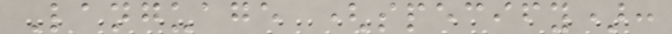Language (specify):
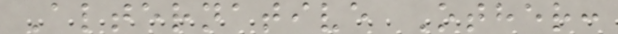Alternative Other:
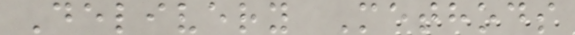Delivery Methods
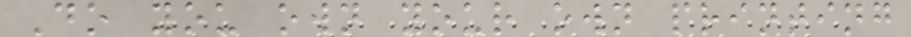Do you own your own printing
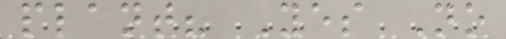plant? Yes No
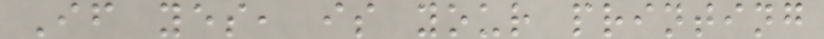If yes, is your printing
